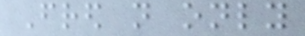Fred not only
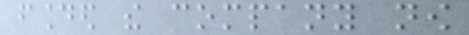founded the company now
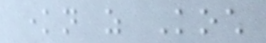known as Koch
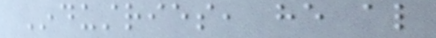Industries, he also
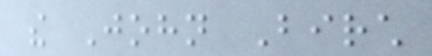the John Birch
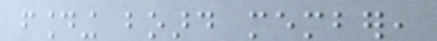founding board member,
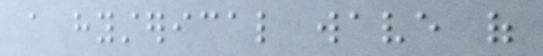a hysterical wave of
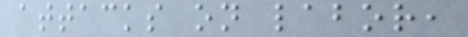attacks on labor,
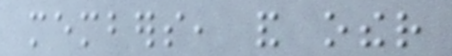members, and other
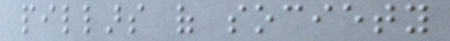pillars of society
